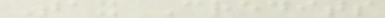Tax Credits
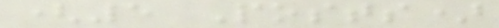(5 Posts)
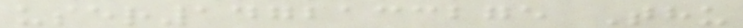user1472133275 Thu
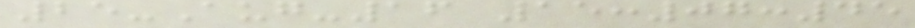25-Aug-16 15:07:45
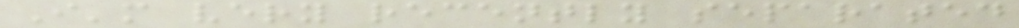I'm very recently separated
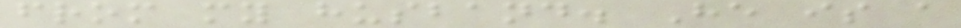from my husband. He is a
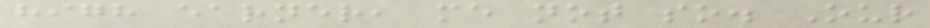high earner, me not so. Our
